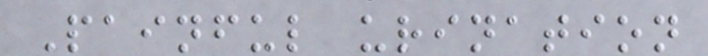Painful urination
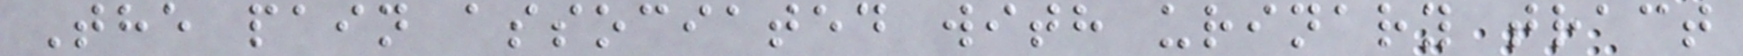The pain associated with urinary tract
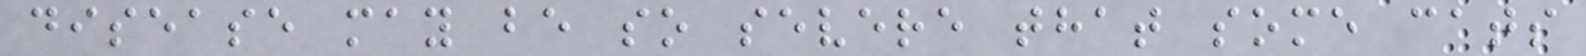disease may be so severe that some cats
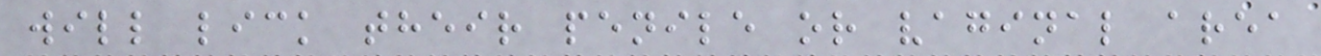will lick their penile or vaginal area
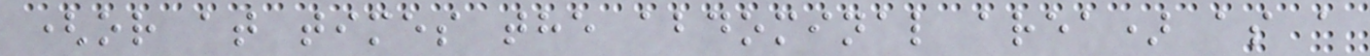(or at times the abdominal area) as a
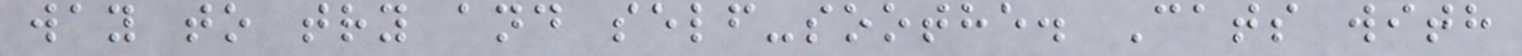way to try and self-soothe. Cats with
